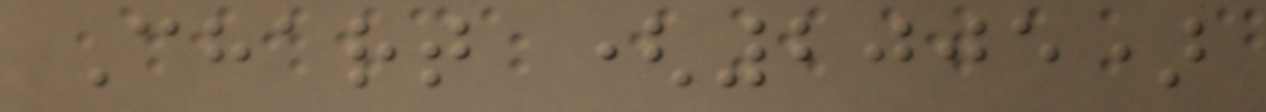Chart (2005)
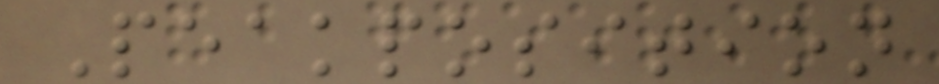Peakposition
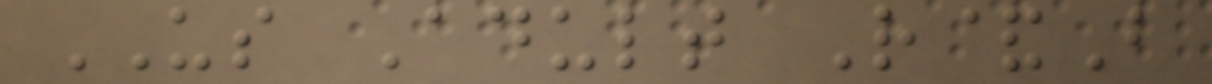US Adult R&B
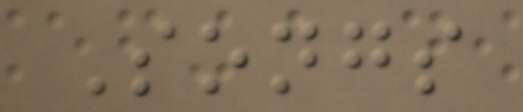Songs
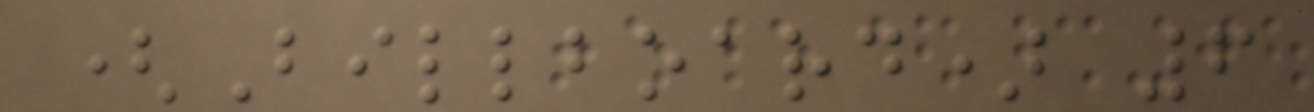(Billboard) 6
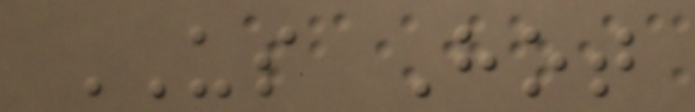US Hot
